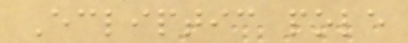Ecliptic pole
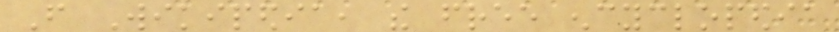From Wikipedia, the free encyclopedia
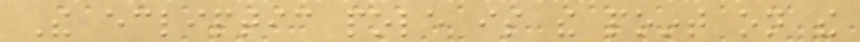The ecliptic pole is the point on the
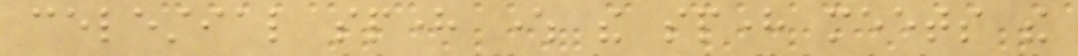celestial sphere where the sphere meets the
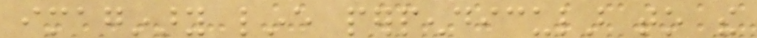imaginary line perpendicular to the
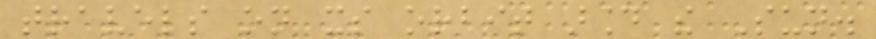travels on its orbit around the Sun.
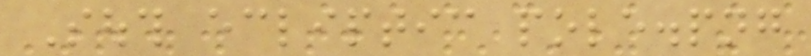South ecliptic pole.png
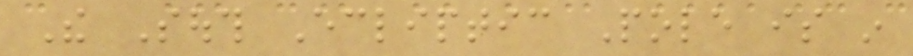The South Ecliptic Pole is in
